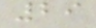29
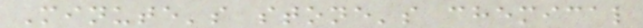Minute's stone's chemical
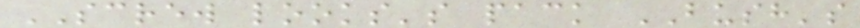SCREW looks's pack BUSH's
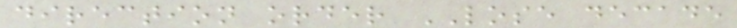direction order LOSE decade
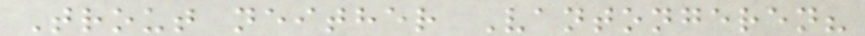Trout neither Vantongeren?
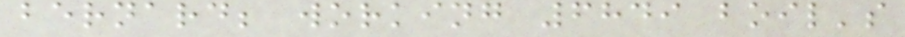bernard; working 6849 boil's
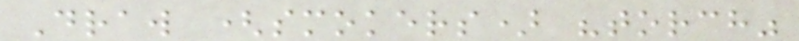Draw (smokers) "torch"
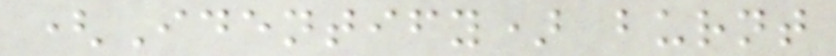(Identify) burnt
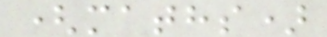(maths)
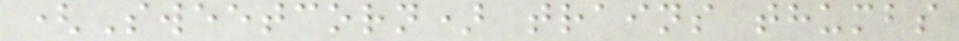(Sweetcorn) trains thumbs
